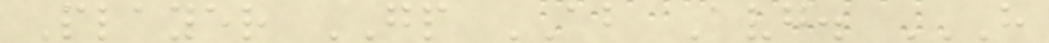Player GP AB Avg. H
